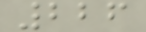226
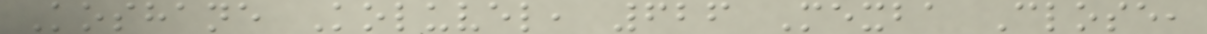Koshane Koluvel, 626 Mexba Close,
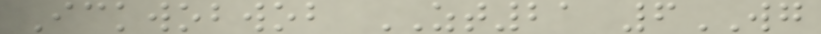Ickwobwob ZT21 6WG
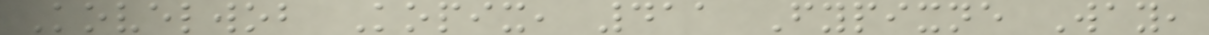Kovelwob Kopix, 411 Fypixne Way,
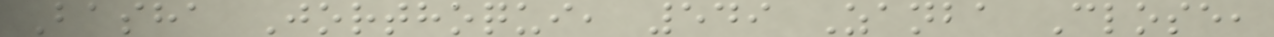Basha Jorthoqui, 549 Zanba Close,
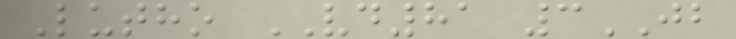Lutho VD81 3JB
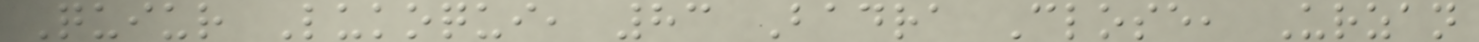Quiur Lukoqui, 83 Badra Close, Urzan
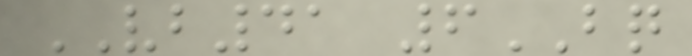VB41 6BQ
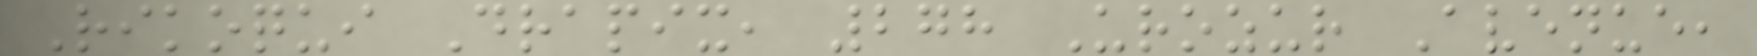Rikoqui Drapix, 278 Urozur Avenue,
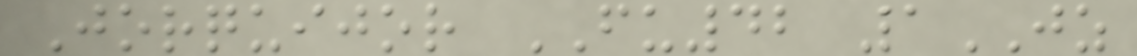Jorquijor FU42 1JZ
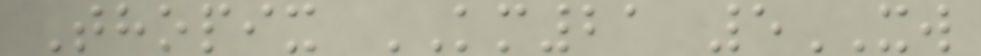Thopix KM21 5XW
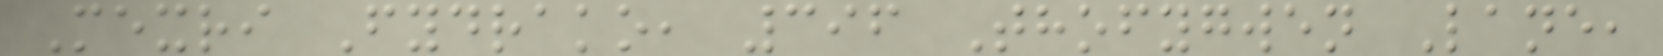Mexri Fydrako, 396 Thofygwen Lane,
